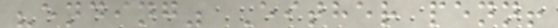"ending" Either penn!
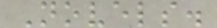Novels.
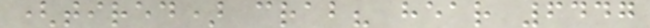(tired) crab? hear 6447
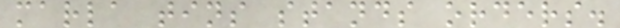marla tins stands orders.
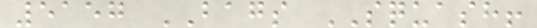5157 BAGS SQUASH!
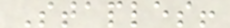Staples!
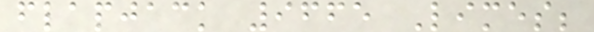flapjack 9665 Limes;
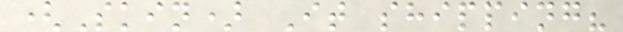(Skin) It shipping?
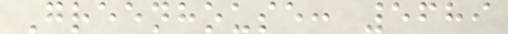Greenhouse: 5689
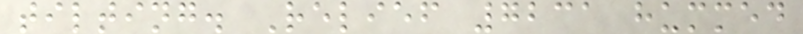tilting. Relief 7231 hummed
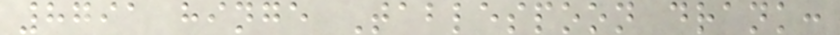8791 hinge Tablespoon drank:
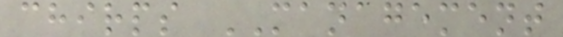chirps MANAGEMENT
